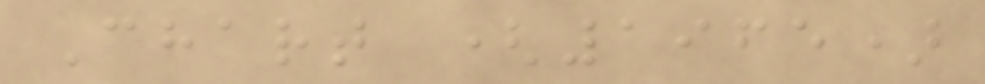Chart (1965)
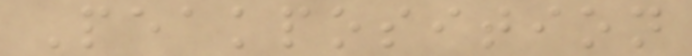Peakposition
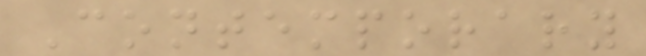Contemporary
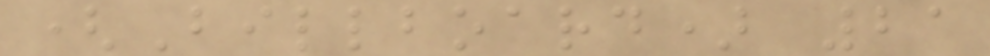(Billboard) 21
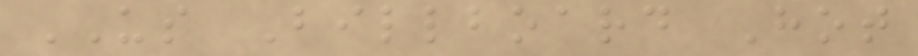US Billboard Hot
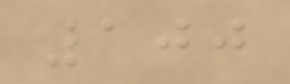100
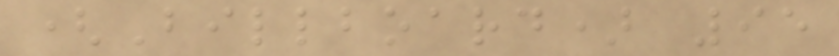(Billboard) 95
